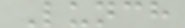Lunch
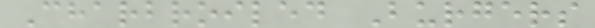Charbroiled Burgers
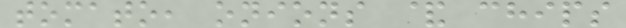tomato, onions & chips
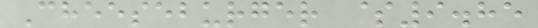Cheeseburger $9.85
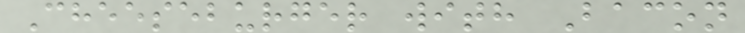Cheeseburger with Bacon
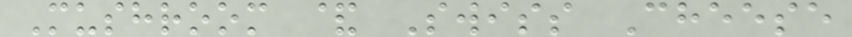Mushroom & Swiss Cheese
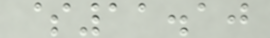$11.10
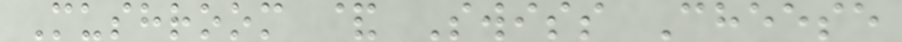Mushroom & Swiss Cheese
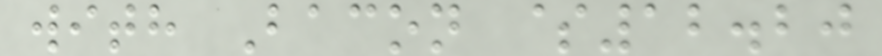with Bacon $12.20
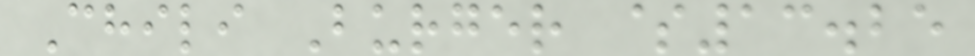Chili Burger $13.25
